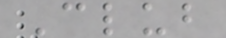Club
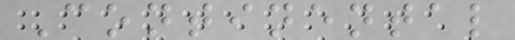Continental
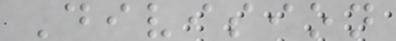Division
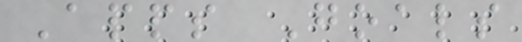Apps Goals
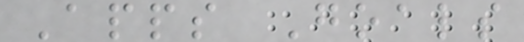Apps Goals
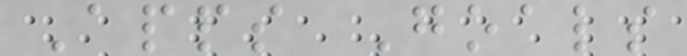Apps Goals
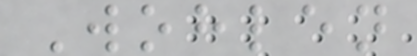Wohlen
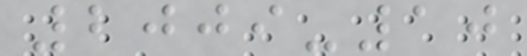2009-10
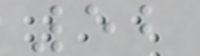52
